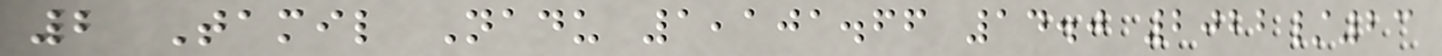2 Tamil Nadu 1,101.66 14.0 2022/23
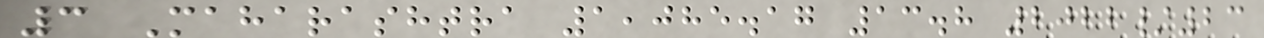3 Maharashtra 1,085.17 13.8 2022/23
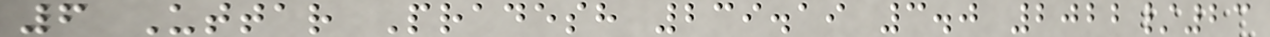6 Uttar Pradesh 239.19 3.0 2022/23
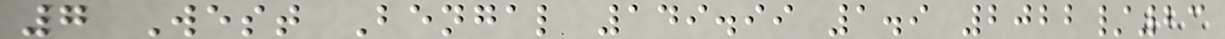7 West Bengal 149.99 1.9 2022/23
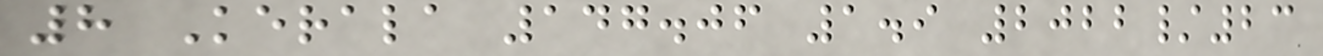8 Kerala 147.06 1.9 2022/23
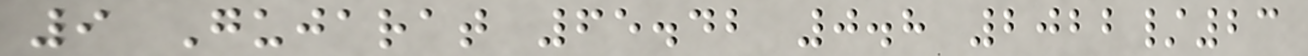9 Gujarat 65.42 0.8 2022/23
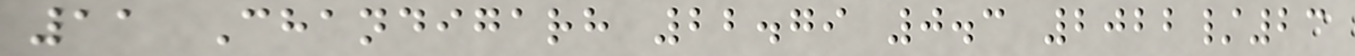11 Chandigarh 22.79 0.3 2022/23
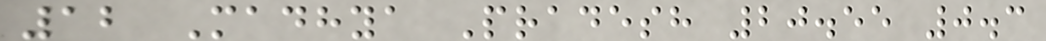12 Madhya Pradesh 20.55 0.3
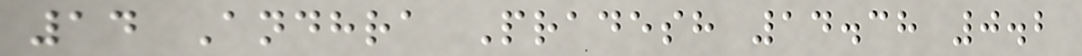14 Andhra Pradesh 14.38 0.2
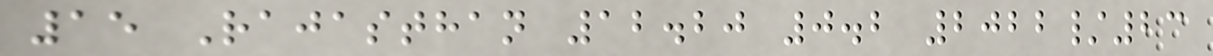15 Rajasthan 12.20 0.2 2022/23
